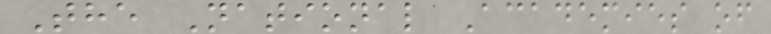The National Academies of
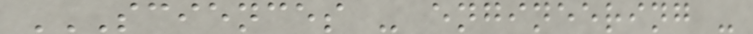SCIENCES - ENGINEERING -
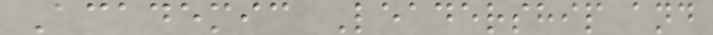Academic Leadership and
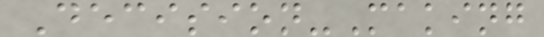Decision-Making
